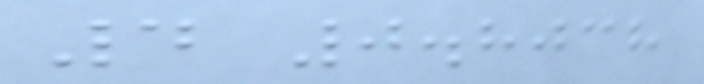4 0.8038
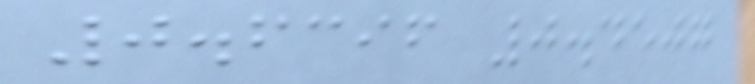0.6396 0.4507
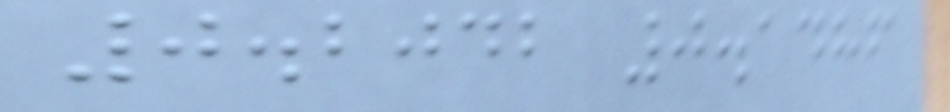0.2042 0.1486
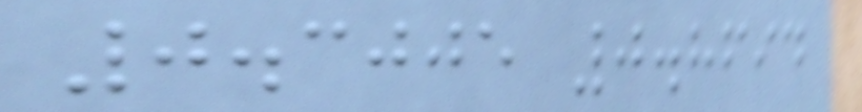0.3005 0.8694
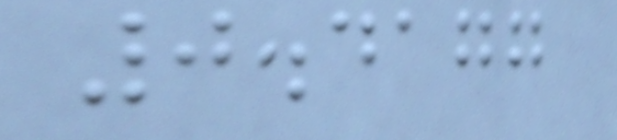0.4177
